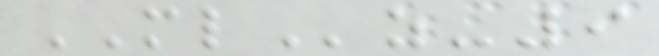MLz-9
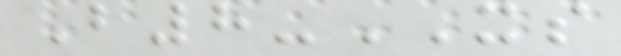B8-XS
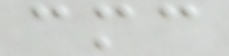cmc
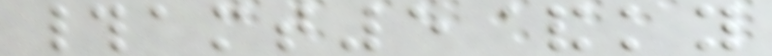#amt5&ky
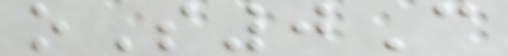oS0C
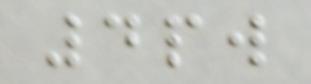4pw
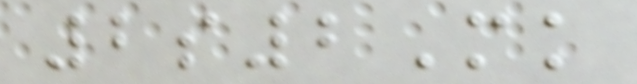2s2Mk
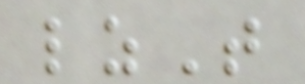lzT
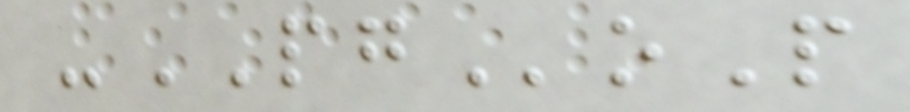-PGoP
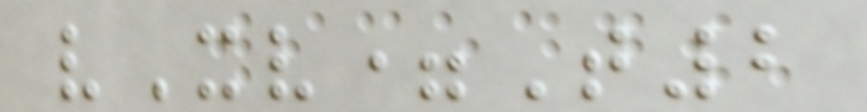vXv=T2
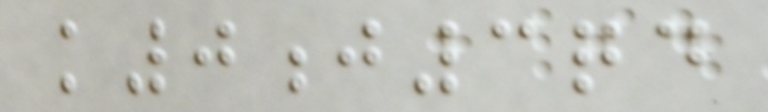k0j3qd
